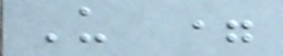U =
